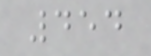454
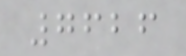7626
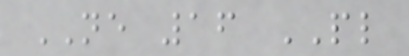NE 16 PL
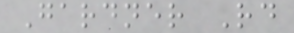Gardner Rd
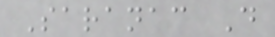Saranac D
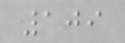109
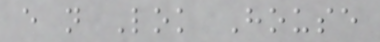e n Lok House
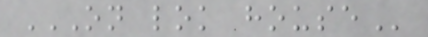ON LOK HOUSE
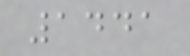1441
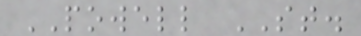POWELL ST.
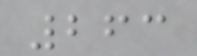263
